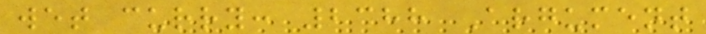wet curry: 2388 Argument
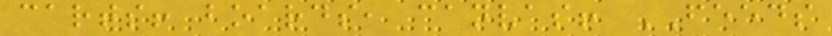carts! boards, canvas! FEEDS
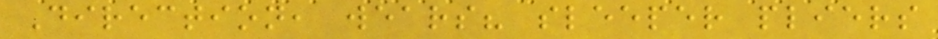Direction, wears? sleeper pliers
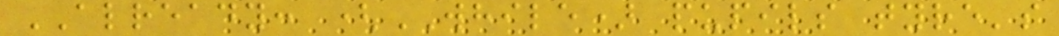ALREADY: (WHILE) pupils tyre's
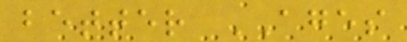better AGES
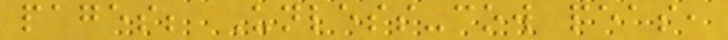pages; Unless-cow peas,
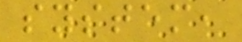system,
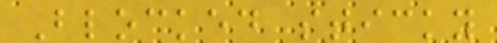Blocked sticky
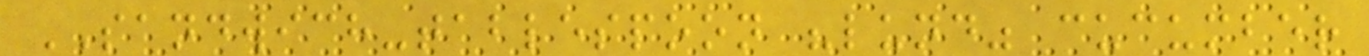SANDWICH-tablespoon "lund" cucumber
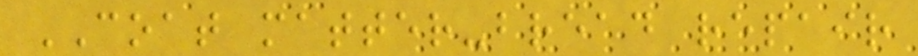COAT matter-bread repair
